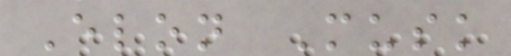Elon Musk
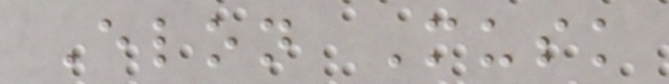Elon Musk
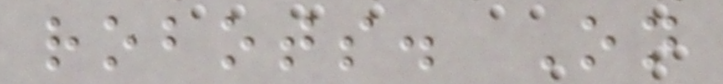robots. On
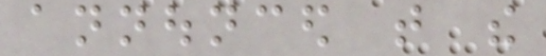announced that the
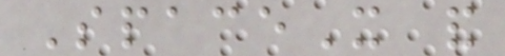SpaceX and
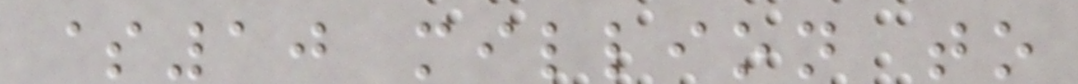$10 million to
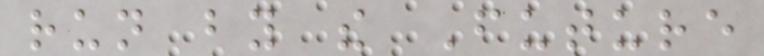run by the Future
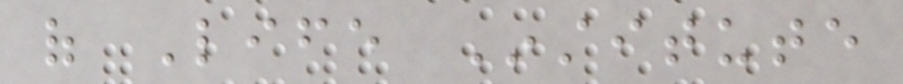of Life Institute
